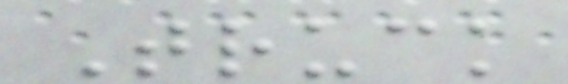Truck
